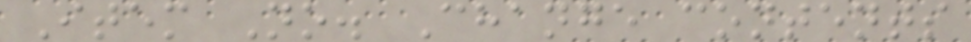Item No. Change contents
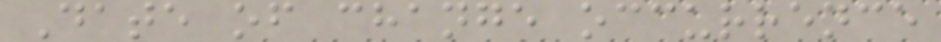Date of change occurrence
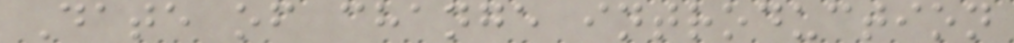Date of change introduction
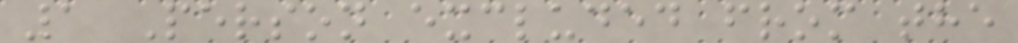1 Person excluded from the
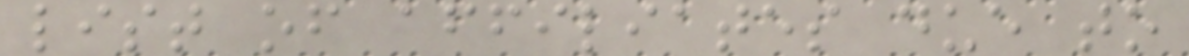list of affiliates due to
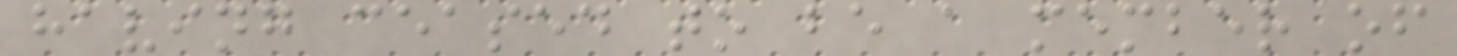having ceased to be a member of
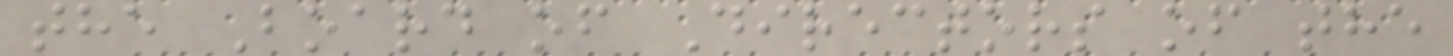the Board of Directors of the
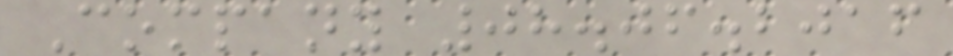Company 08.06.2016
